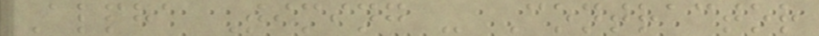Alpha Timing - Contractor
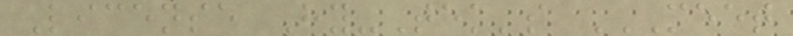License Hy-Tek's MEET
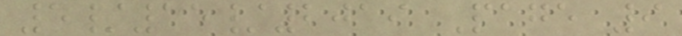5/15/2019 Page 9
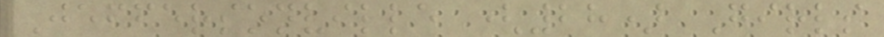Jeffersonville (28) Girls
